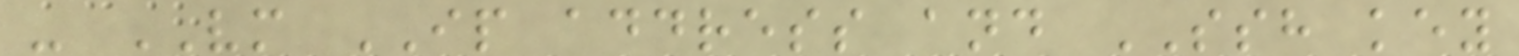- VM IP address and SSH key
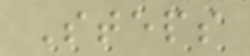Steps
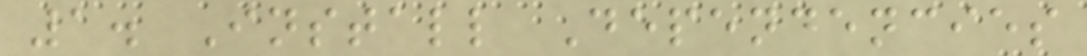1. Install Dependencies
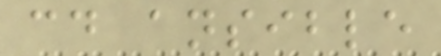cd ansible
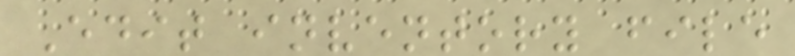Edit inventory file
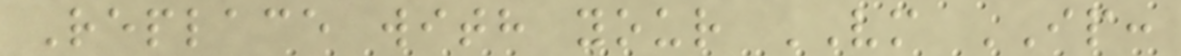Replace with your VM IP:
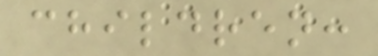children:
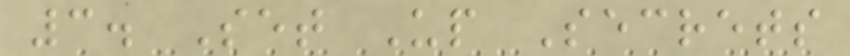3. Set Up Secrets
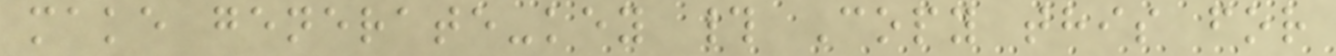make generate-key # Copy this for
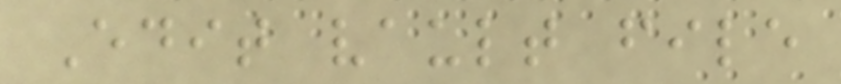Edit vault file
